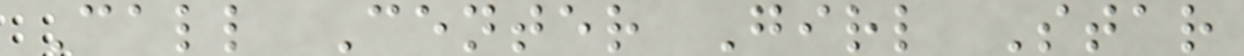Call Center Girl Star
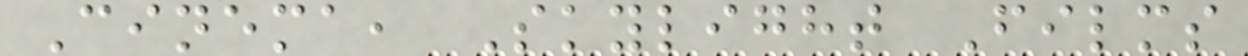Cinema, Skylight Films
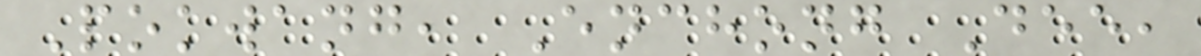Pokwang, Enchong Dee,
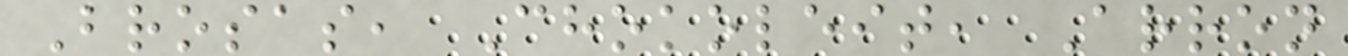Brosas, Chokoleit, Arron
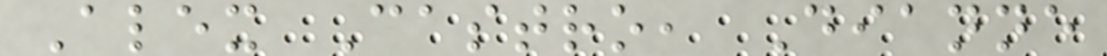Alex Castro, Dianne
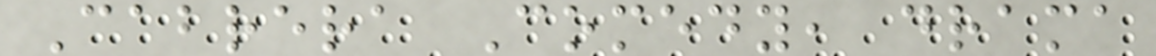Cabrera Comedy, drama
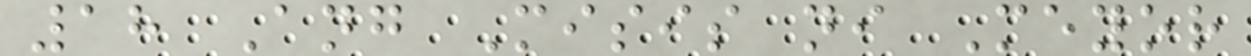18 Ang Misis ni Meyor
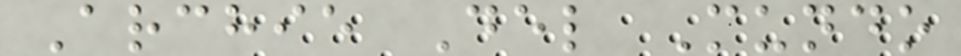Archie Del Mundo
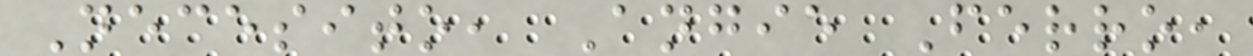Necesito, Angie Ferro,
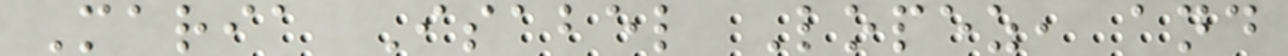Maria Isabel Lopez, and
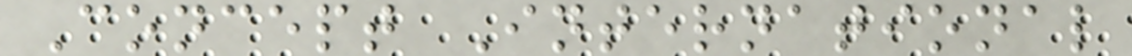Concept International
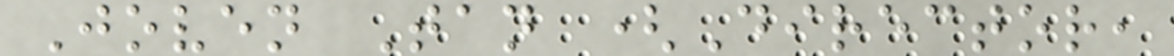Joven Tan (Director,
